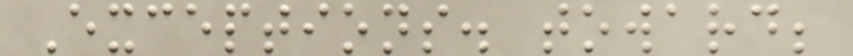Exceptions. toward;
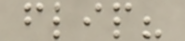flip?
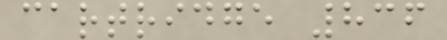cartridge 836
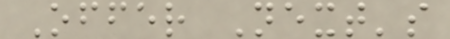Offer Next's
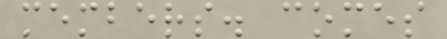members. comes
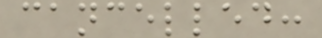cancelled:
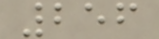256
